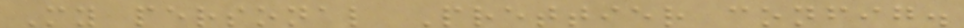My personal Prettier config.
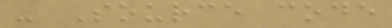- Source code
